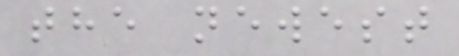the newest
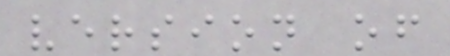version of
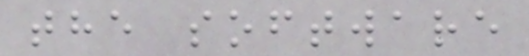the software
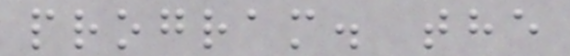program. the
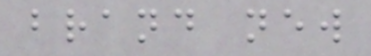brand new
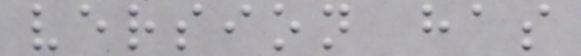version has
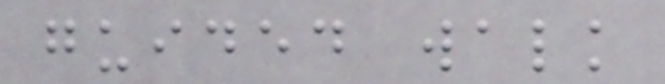guided walk
